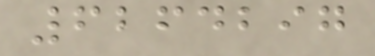6264297
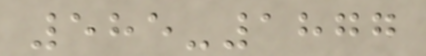585-1877
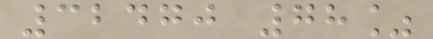32470 78%
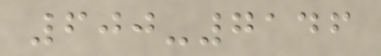600-7146
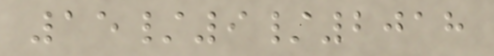15/9/2018
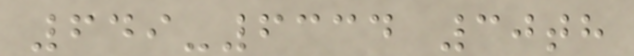649-6334 30th
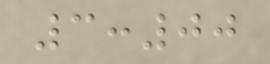3:00
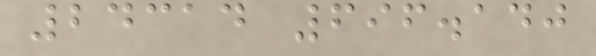24314 696.140
